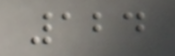124
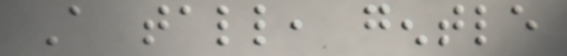A tall, gentle
